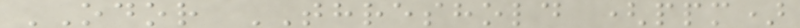ODOR THRESHOLD (ppm)
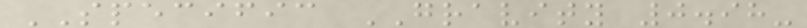SPECIFIC GRAVITY 0.98-
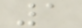1
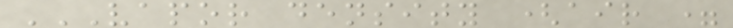VAPOR DENSITY (AIR =
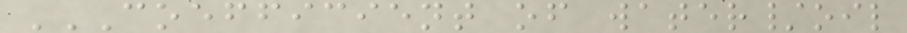COEFFICIENT OF WATER/OIL
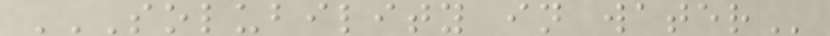SOLUBILITY IN WATER
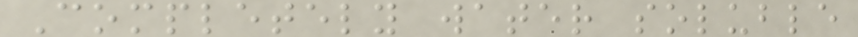Completely water soluble
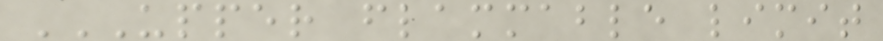UPPER FLAMMABLE LIMIT
